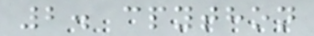2. cpython
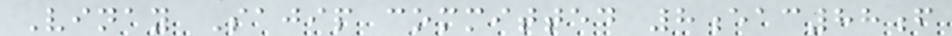Vinay Sajip committed 8eac88f
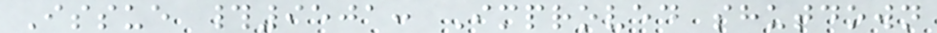Issue #9501: Improved shutdown
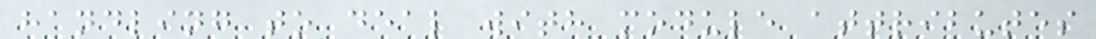handling to deal with module attributes
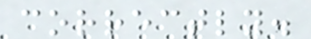correctly.
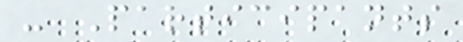- Participants
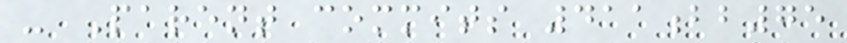- Parent commits 411bb75
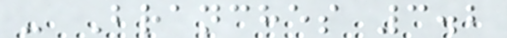- Branches 3.2
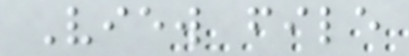View file
